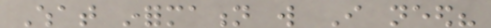What information will I need?
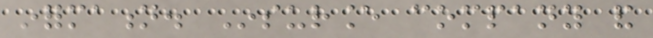information. Insurance company and
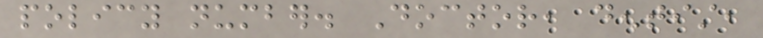policy number. Doctor, dentist,
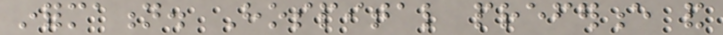information. Hospital preference and
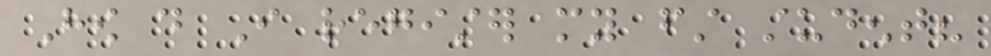How do I register my first student?
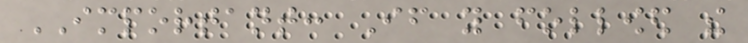IMPORTANT: If you followed the
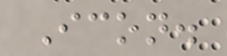Icon.
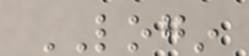LOGIN
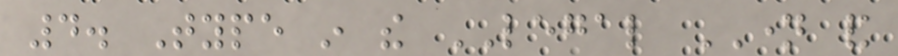4. Type in the LEGAL NAME and
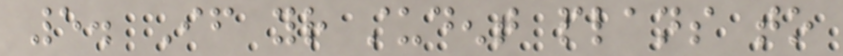5. If your student plans to
